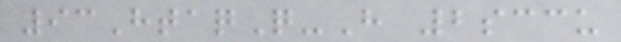93HtaqQ-H 2sccu
